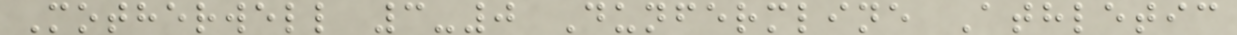Motherwell 3-0 Dunfermline Athletic
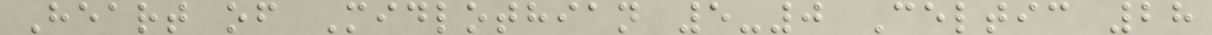Heart of Midlothian 5-0 Celtic 28
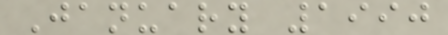January 1990
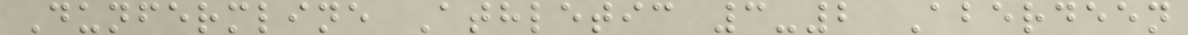Dunfermline Athletic 3-2 Aberdeen
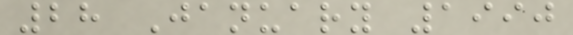28 January 1990
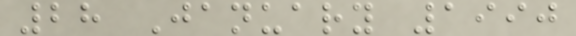28 January 1990
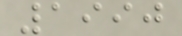1990
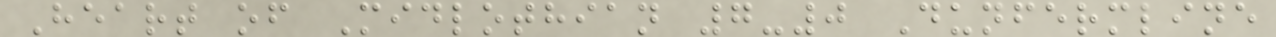Heart of Midlothian 7-0 Dunfermline
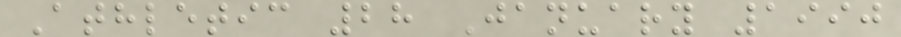Athletic 28 January 1990
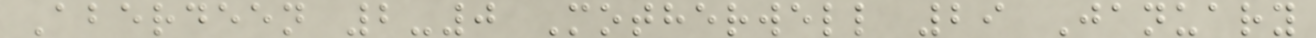Aberdeen 2-0 Motherwell 29 January
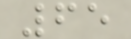65
